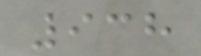938
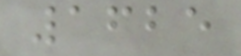1625
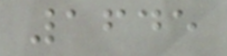1645
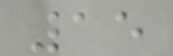15
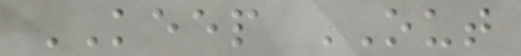KEEP OUT
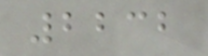2232
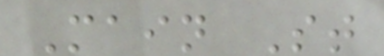Main St
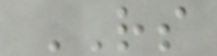RS
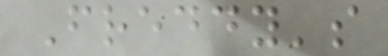Freddy's
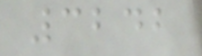3242
